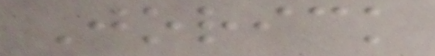Jorick
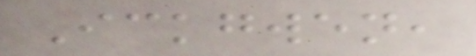Ickgwen,
